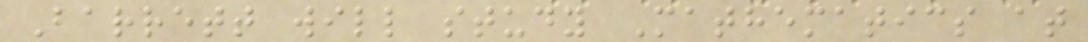Barrett will study Mathematics at
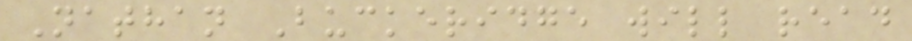Nathan Buckeridge will read
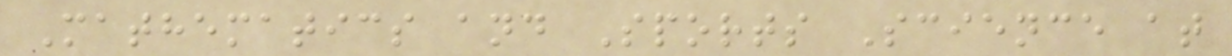Mathematics and Sports Science at
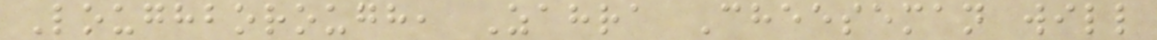Loughborough, Zahra Cheeseman will
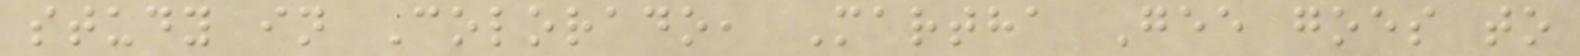study in Colorado, Martha Gee goes to
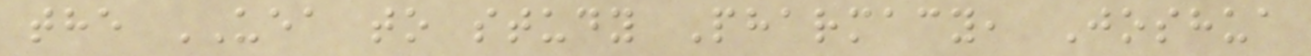the UEA to study Pharmacy, Joshua
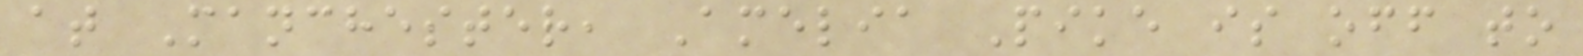at Manchester, Amelia Pike is off to
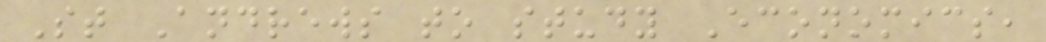St Andrews to study Economics,
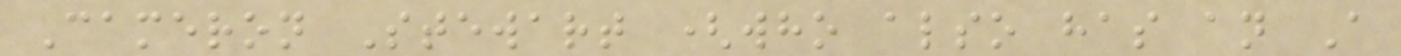Cameron Stewart (who also has an A
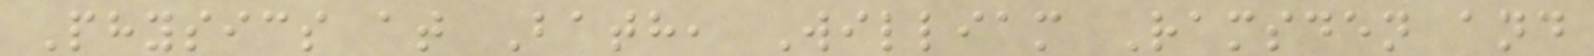Physics at Bath, William Ramsden and
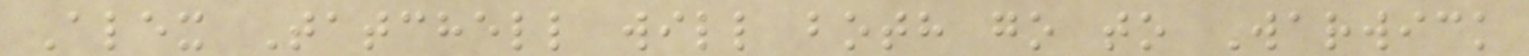Alex Tatchell will both go to Warwick
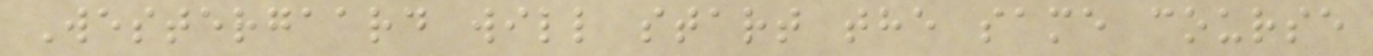Westergaard will start the same course
